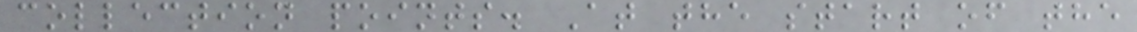collection points. At the start of the
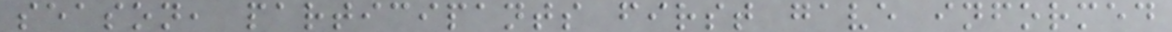season, participants first gave informed
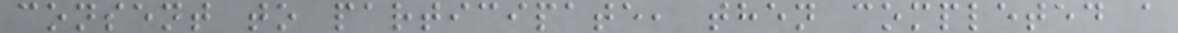consent to participate, then completed a
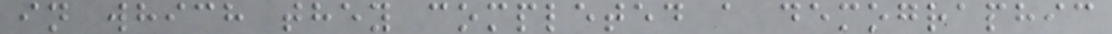in which they completed a demographic
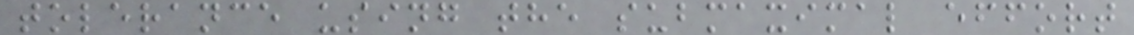tolerance using the submaximal effort
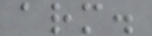arm.
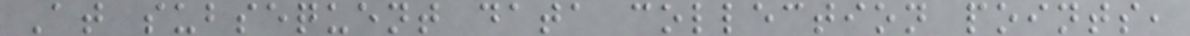At subsequent data collection points,
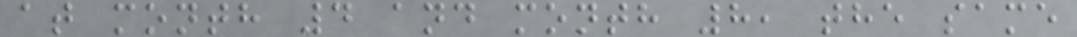at month 4 and month 8, the same
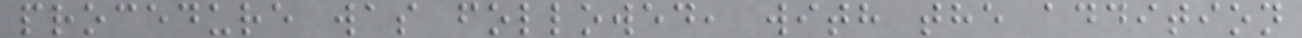procedure was followed, with the addition
